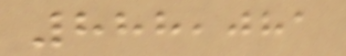888,081
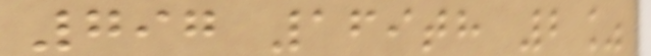797 169th 2%
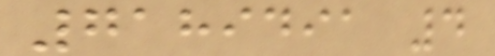7189491 4
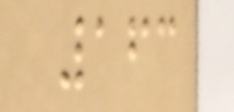163
